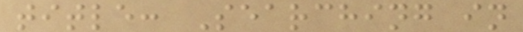title: Searching in
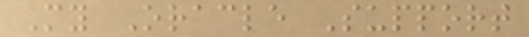My Oracle Support
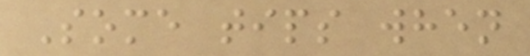Some tips when
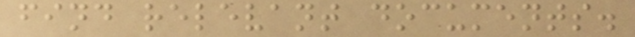find relevant documents.
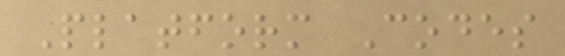Platform Codes
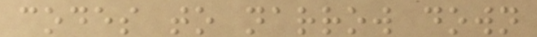codes to narrow down
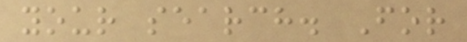your search. For
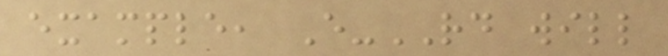example, E-RD will
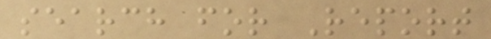search for Report
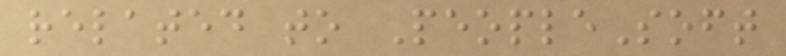related to PeopleSoft
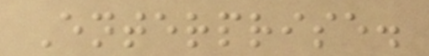Enterprise.
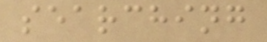searching
